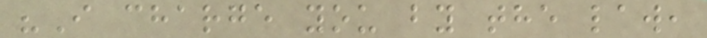"I charge you by the law,
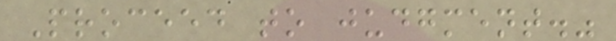Proceed to judgment."
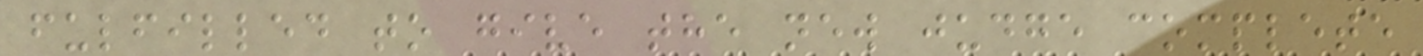fulfilled to give the new judge complete
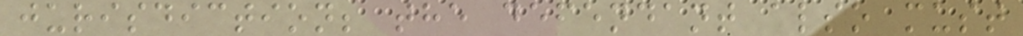jurisdiction; the defendant also must
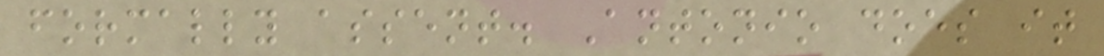formally assent. Antonio does it
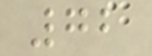72
